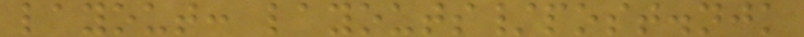layout: layouts/post.njk
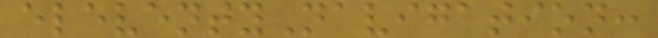eleventyNavigation:
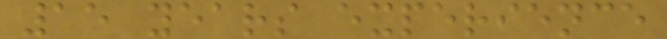15 years experience
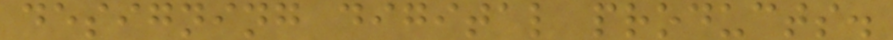designing digital products.
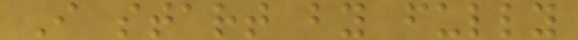I start by fully
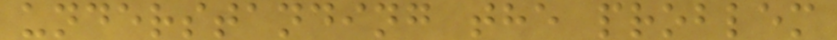understanding the problem
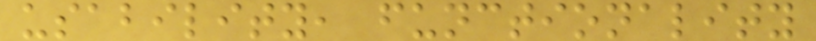usability, functionality
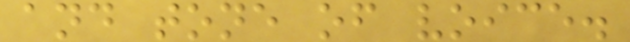and tone of voice.
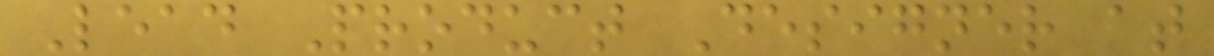Lead Product Designer at
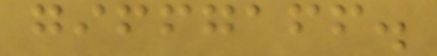giffgaff.
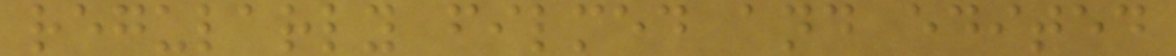regularly filmed and edited
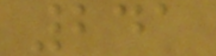241
